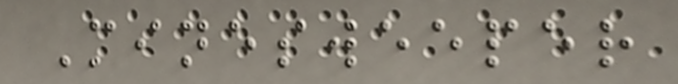Minesweeper
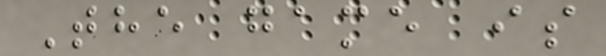The game is
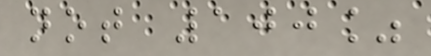not 100%
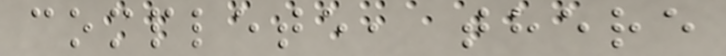complete, there
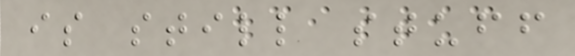is still stuff
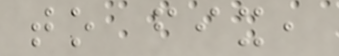to fix,
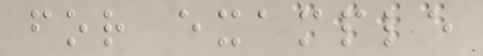for example
